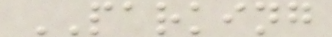PARKING
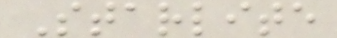Starlite
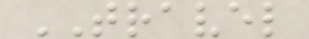TRAVEL
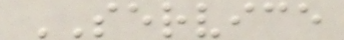SERVICE
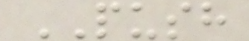PUSH
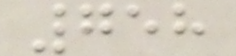758
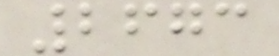2673
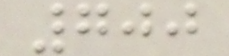700
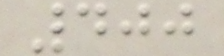400
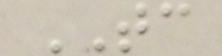TC
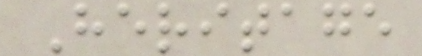Heritage
